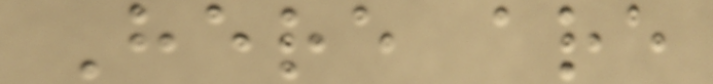Here are
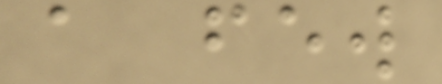a few
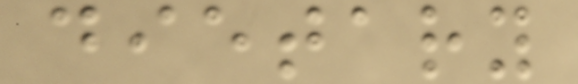dietary
